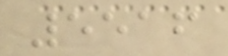5516
